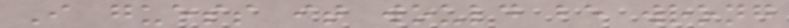I guess it would be wrong
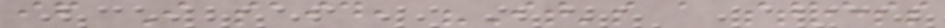if I said, "It's a stress
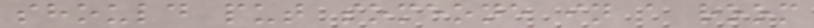should put someone in a room
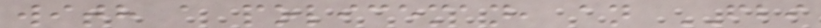with a policeman, an FBI
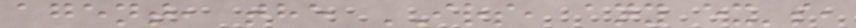agent, the IRS, any ex's,
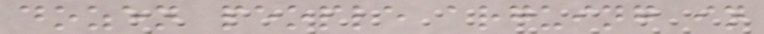dozen people arguing in
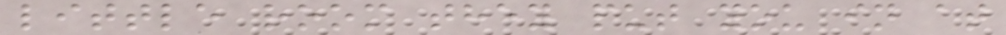little room they put you in at
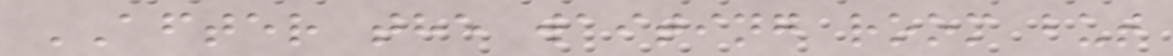AFTER the waiting room but
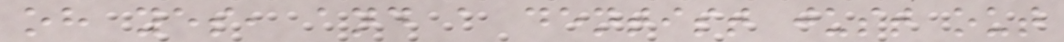oh yes, and a dentist just out
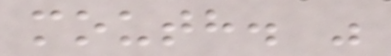mouth. "
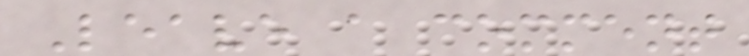Leave a comment
